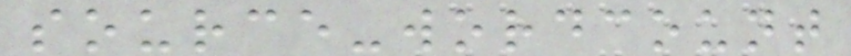source-wordcount
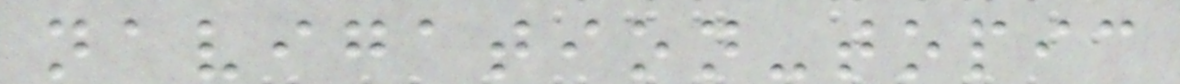navigation-topic
